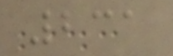231
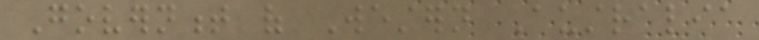Government of Western Australia
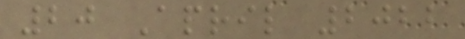20 April 2022
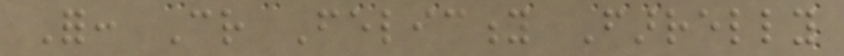For: Cr Felicity Farrelly
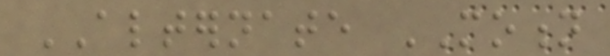ALTERNATE MOTION
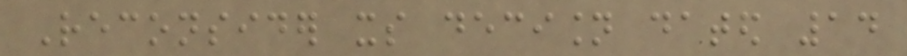Reconsider its decision dated 14
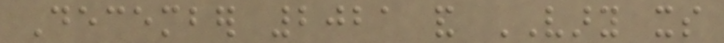December 2021 and VARY its
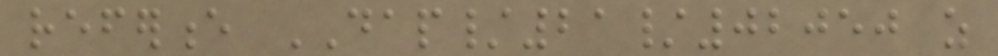reference DAP/21/02050 as
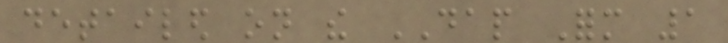detailed on the DAP Form 1
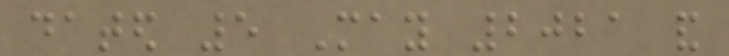dated 5 May 2021 and
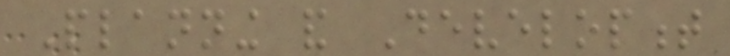Planning and Development
